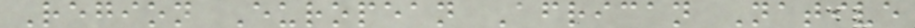Region European African Native
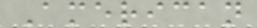American
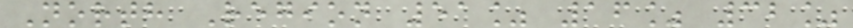North Region 51% 16% 32%
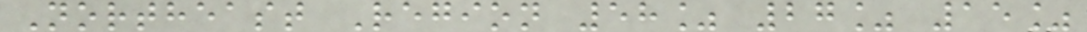Northeast Region 58% 27% 15%
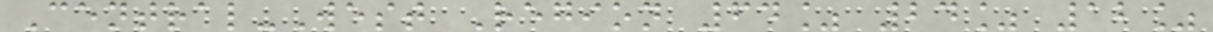Central-West Region 64% 24% 12%
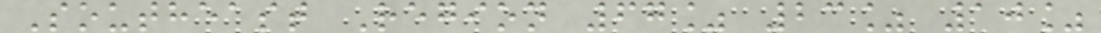Southeast Region 67% 23% 10%
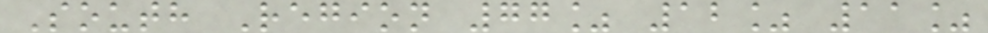South Region 77% 12% 11%
